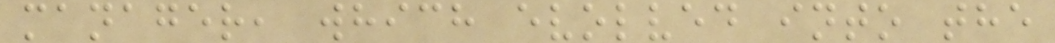manager, which evolved into the
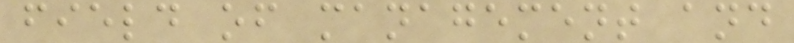field of management and
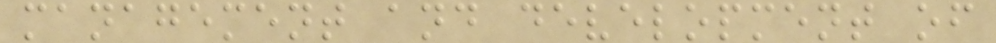management and development of
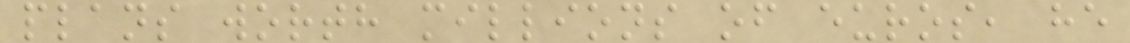plans worth millions of euros, he
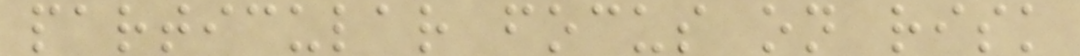particular focus on risk
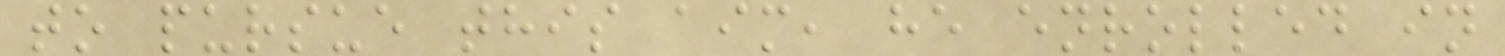to pursue this aim, he enrolled in
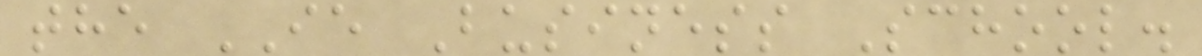the IE Business School.
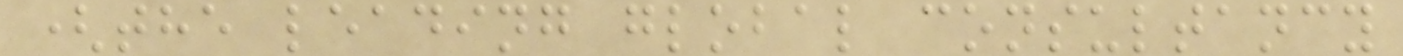(the leading global consultancy
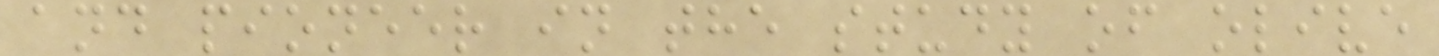and pioneer in the study of olive
